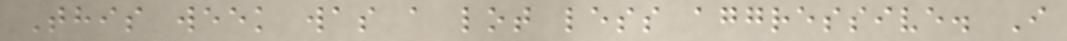This week was a lot less aggressive. I
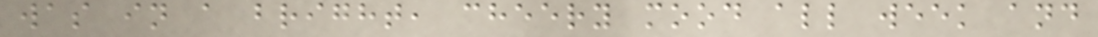was in a bright, cheery mood all week and
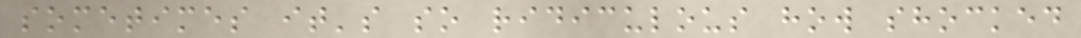sometimes it's so ridiculous how shocked
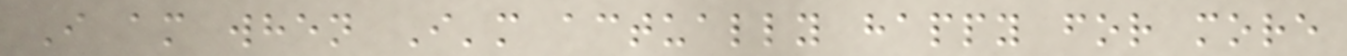I am when I'm actually happy for more
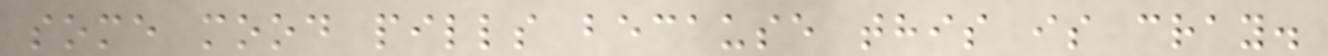some mood pills because this is cray.
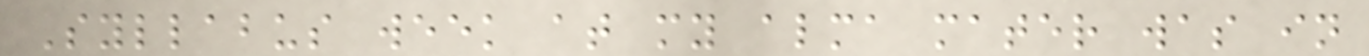Syllabus week at my alma mater was in
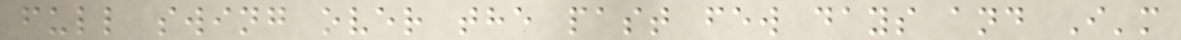full swing over the past few days and I'm
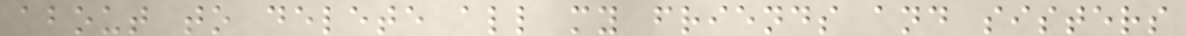about to delete all my friends and sisters
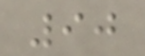90
